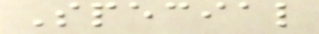Special
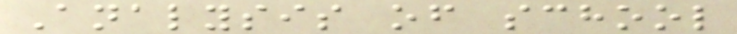Analysis of school
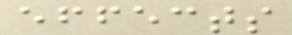effects
